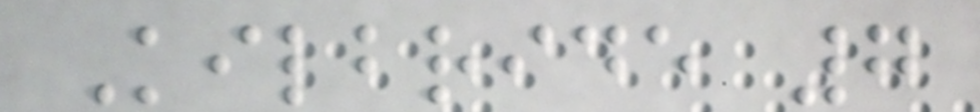Kilbride 7
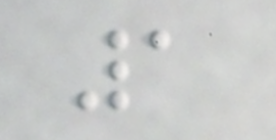1
